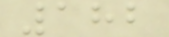182
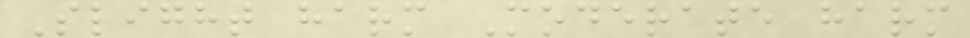Slight harm Moderate harm
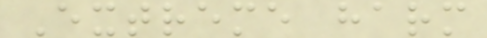Extreme harm
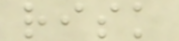risk
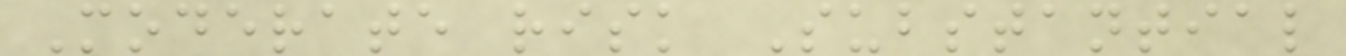Moderate risk Substantial
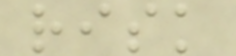risk
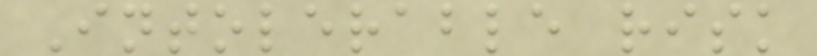Intolerable risk
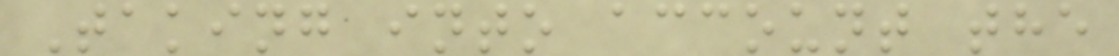Taking into account the
